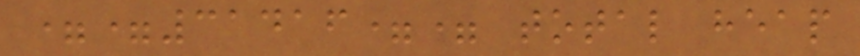==31416== total heap
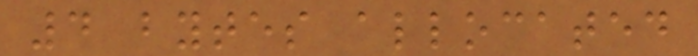4 bytes allocated
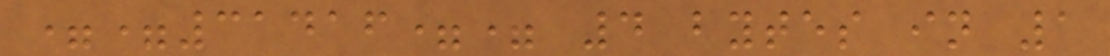==31416== 4 bytes in 1
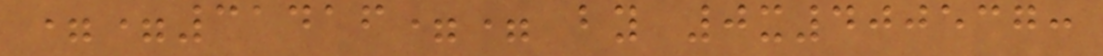==31416== by 0x400537:
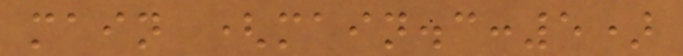main (main.c:5)
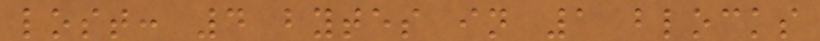lost: 4 bytes in 1 blocks
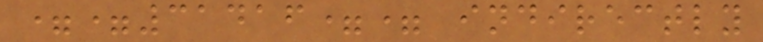==31416== indirectly
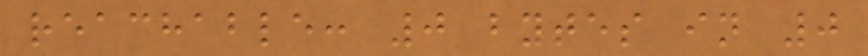reachable: 0 bytes in 0
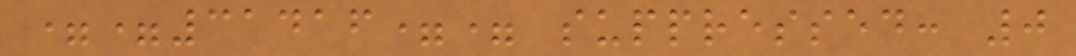==31416== suppressed: 0
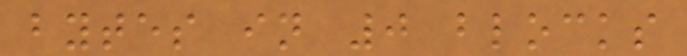bytes in 0 blocks
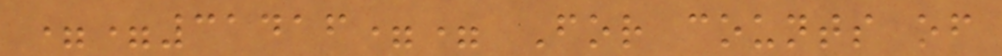==31416== For counts of
